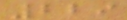229
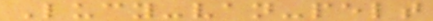Lucy-van-pelt
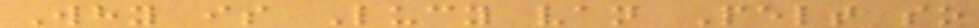Why is Lucy van Pelt so
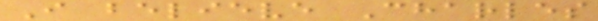I believe Charles
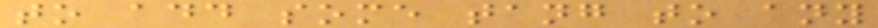to add some tang to any
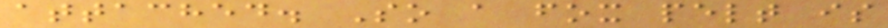attached. So a fox pelt is
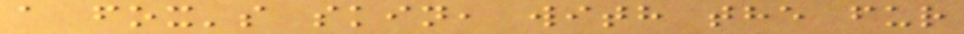a fox's skin, with the fur
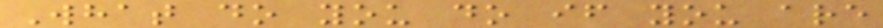What do you do if you are
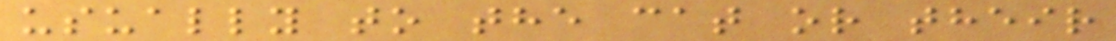usually to the cat or their
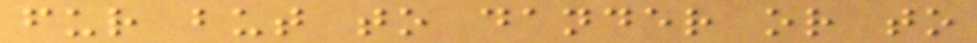fur but to dander or to
